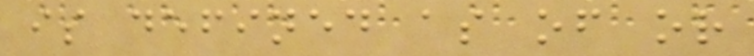is defined as of or
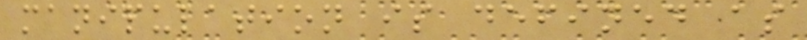manipulation is defined as
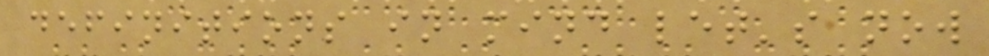definitions in mind let's now
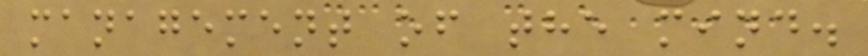management of the mind.
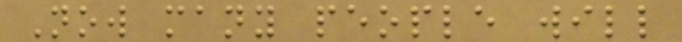Now many people will
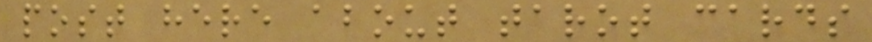post here about tarot cards
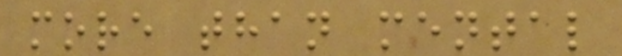more than mental
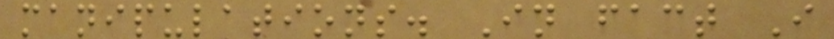manipulations. In fact I
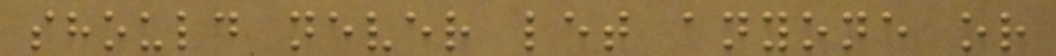should never let anyone or
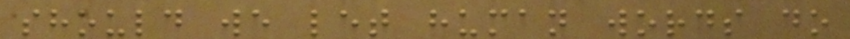should we let human words do
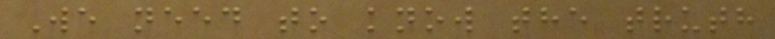We need to know the truth
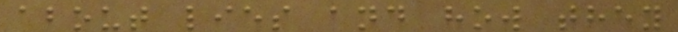about lies and how they
